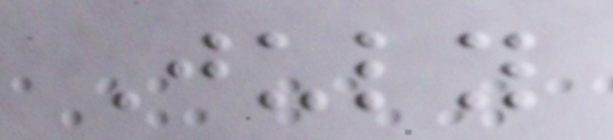July
